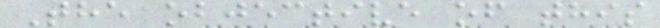The objective of this
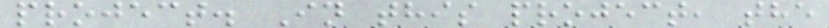project. In this project, the
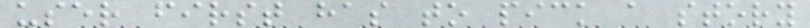user first has to pick a story
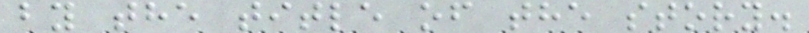by the title of the story.
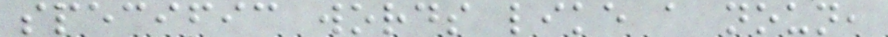specific words like a noun,
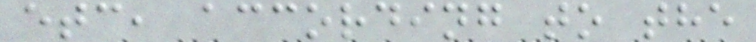etc, according to the
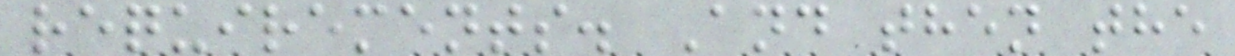requirements. And then the
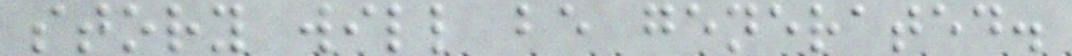story will be generated.
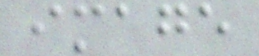image
